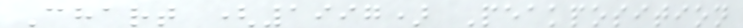Chart (1997) Peakposition
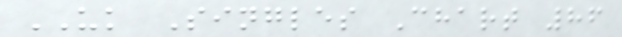UK Singles Chart 86
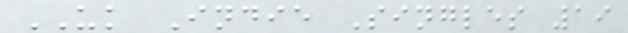UK Indie Singles 19
